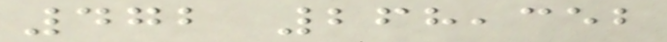472 268,352
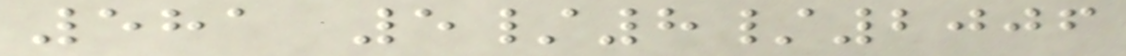581 5/8/2006
